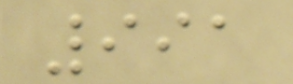991
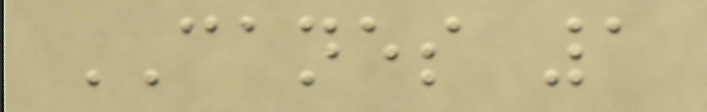CANES 1
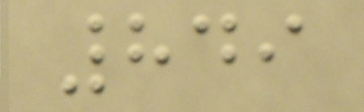849
